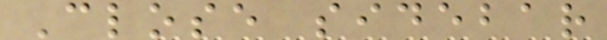Close sidebar
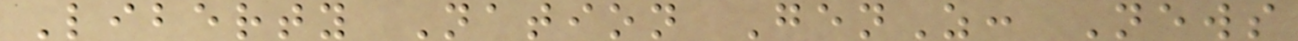Liberty Nation GenZ: News
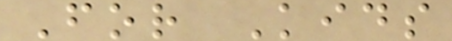For Kids
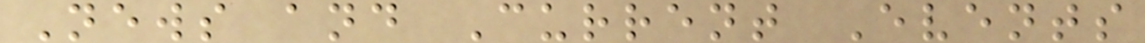News and Current Events
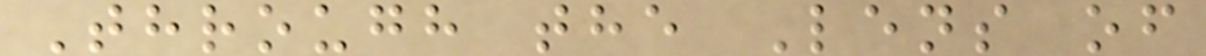Through the Lens of
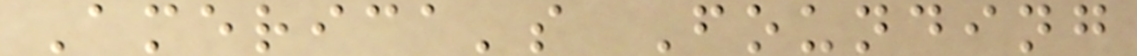America's Founding
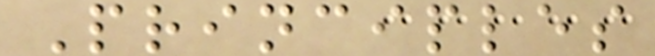Principles
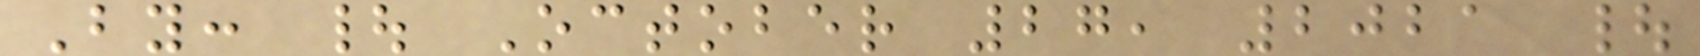By: | October 27, 2021 |
